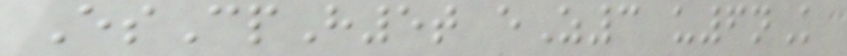EsCpH5t eZ3 u6nK
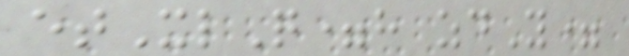etXlQ=h zdY=
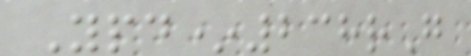Ypd*238rG
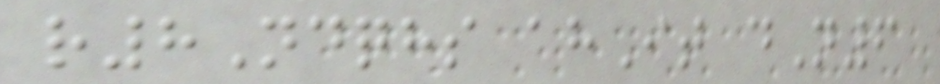r8Ndqhs ahIt dN6
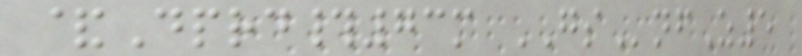&Dprd#73m GSnfZ5
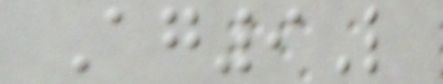Ag9L
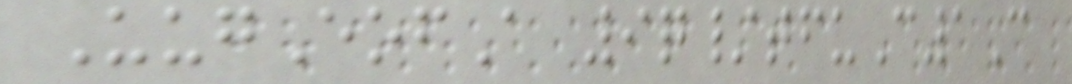UugEofA 9q/tfuC1C
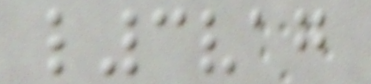l3vag
